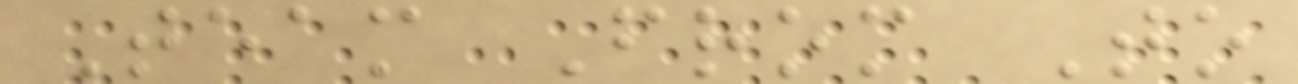Team From To
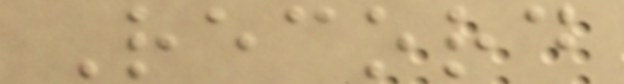Record
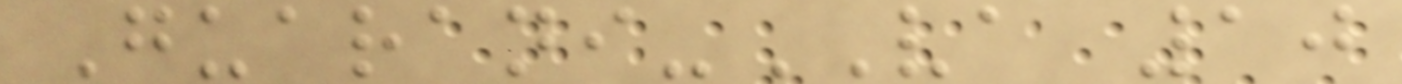Guarani-VA 10
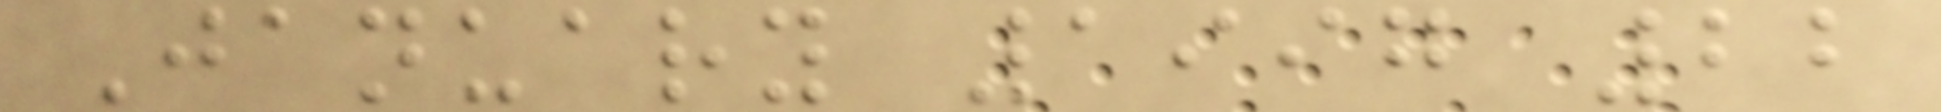January 1997 22
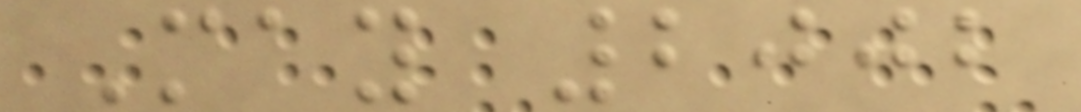May 2002
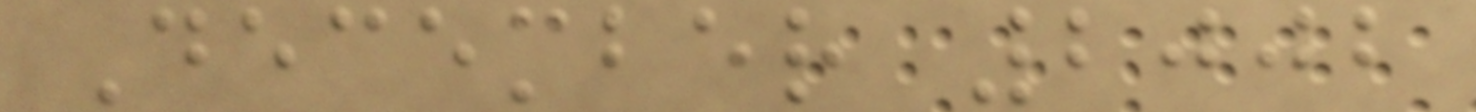December 2002
